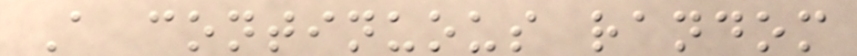A continuous random
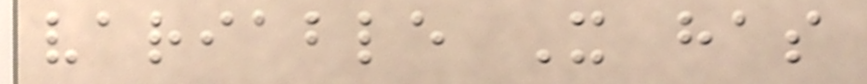variable X has
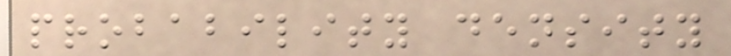probability density
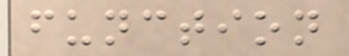function
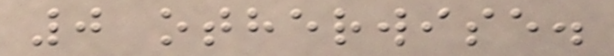0 otherwise.
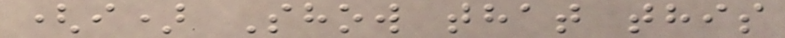(i) Show that this
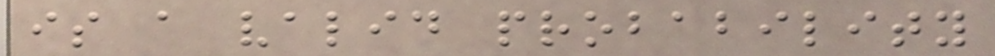is a valid probability
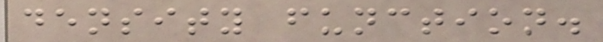density function.
